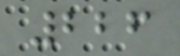226
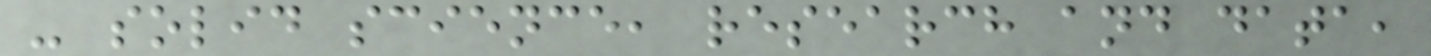- solid science, research and data,
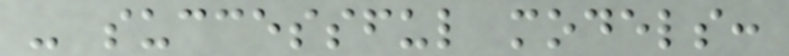- successful models:
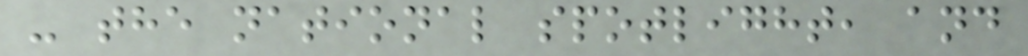- the national spotlight, and
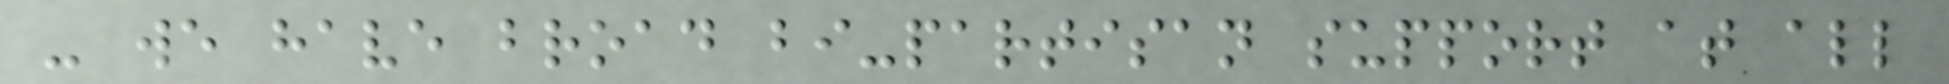- we have broad bi-partisan support at all
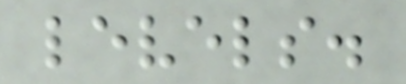levels.
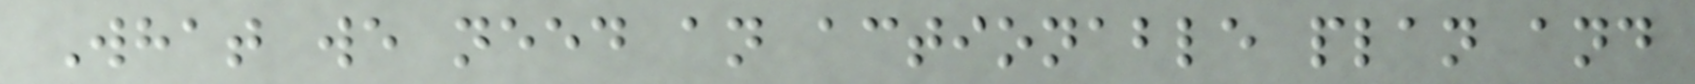What we need an actionable plan and
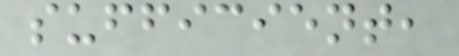sufficient,
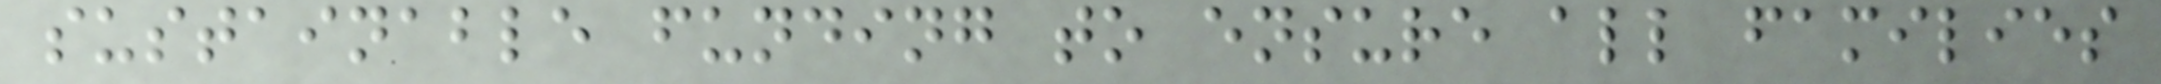sustainable funding to ensure all families
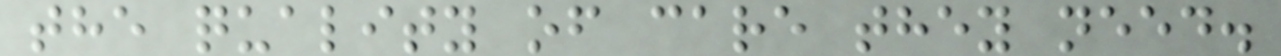the quality of care they need.
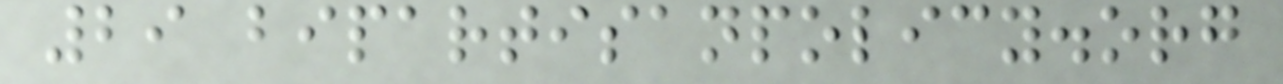29 bipartisanpolicy.org
